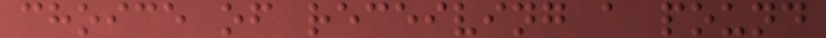choice of receiving a pound
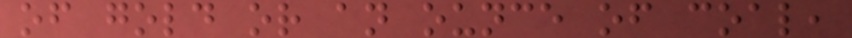of gold or an ounce of coal,
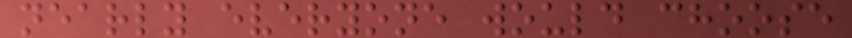nearly everyone would choose
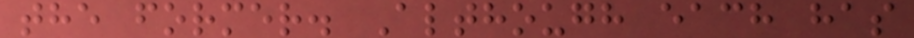the former. Although each has
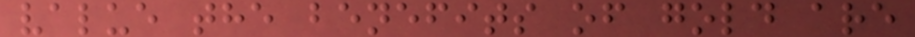value the benefits of gold are
